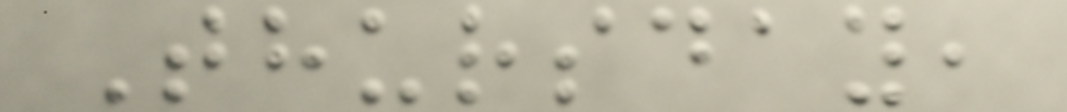Thursday,
